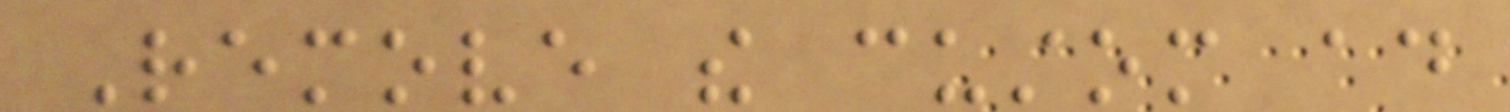Remove the custom ad
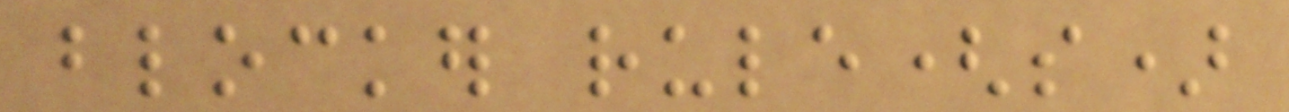blocker rule(s)
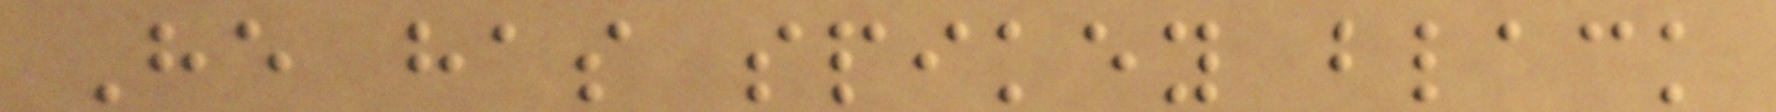He has spikey black
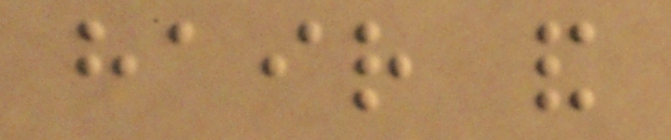hair and
